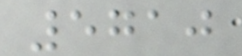5710
